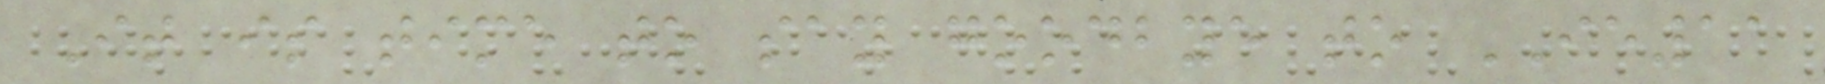It is time to say goodbye to IE11
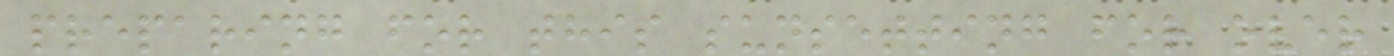preparing for this sunsetting for over
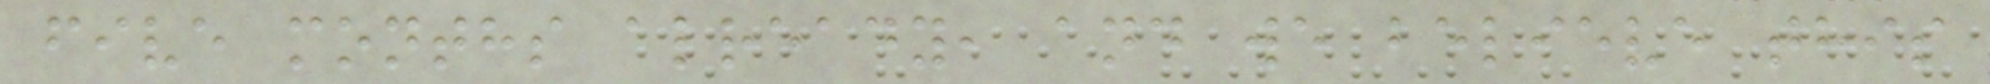five months already, and we believe this
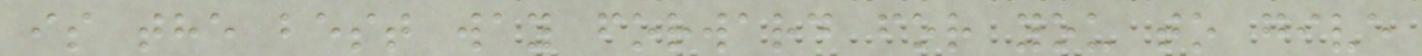is the best way forward for you to give
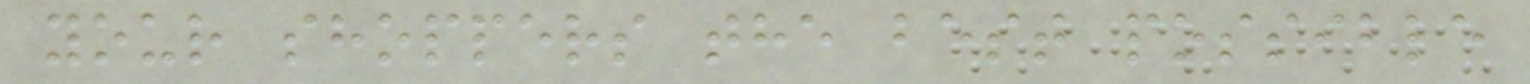your shoppers the best possible
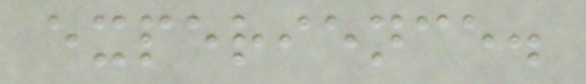experience.
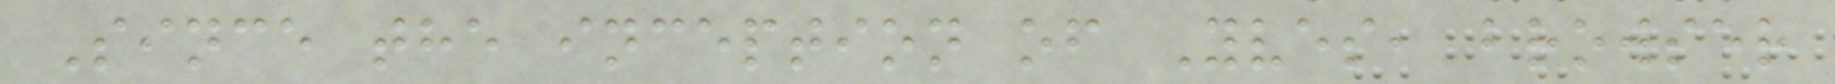Since the inception of Yves, browser
